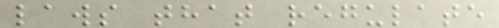laws that regulate
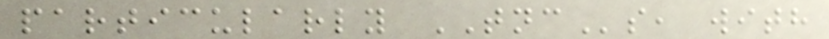particularly TNCs, with
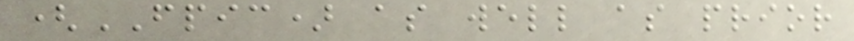(FPIC) as well as prior
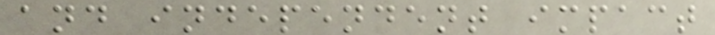and independent impact
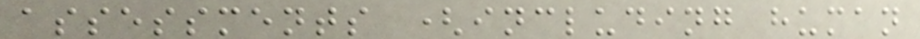assessments (including human
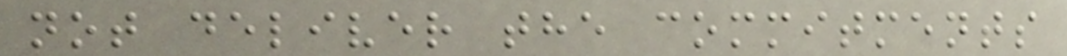not deliver the commitments
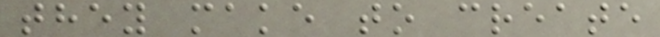they make to create
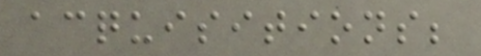acquisitions;
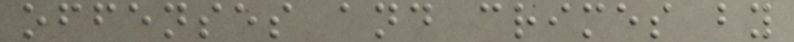offenses and crimes by
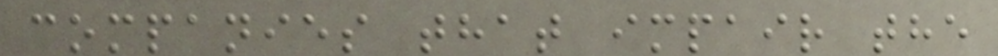companies that impair the
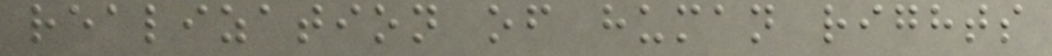realization of human rights
